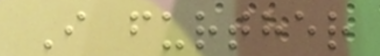I further
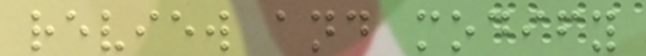review and modify
